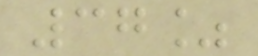37%
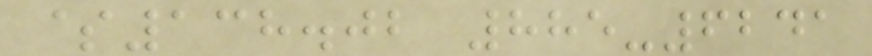$138.02 885-6241
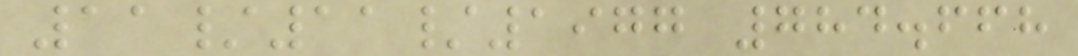11/11/1977 784.668
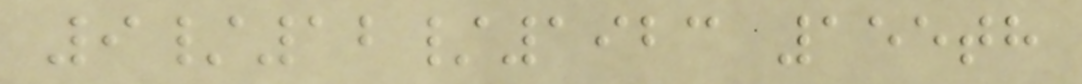9/12/1923 155th
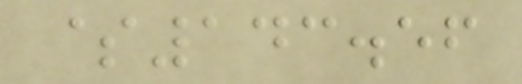$143.56
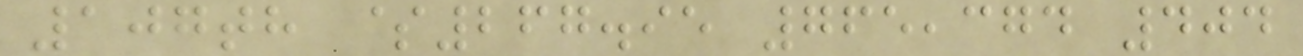107th $267.95 765,374 404
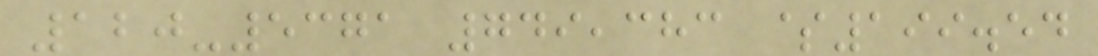120-5371 749,383 $199.54
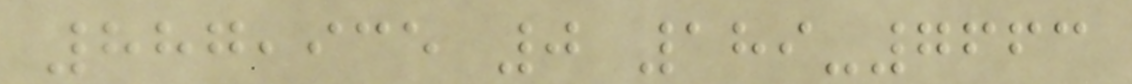887,935 0 189-7663
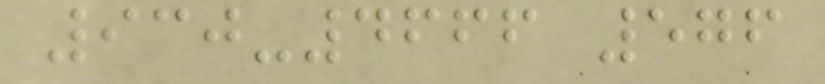930-4666 576
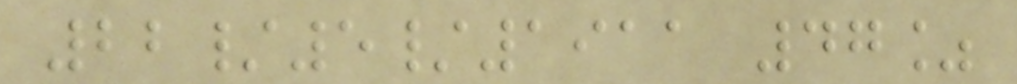22/5/1911 47%
